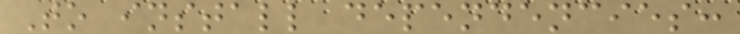To install dependencies:
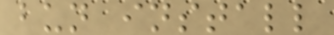bun install
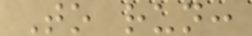To run:
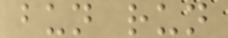bun run
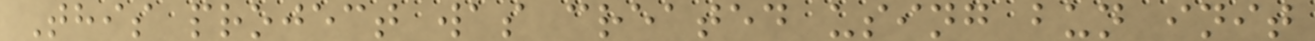This project was created using bun init
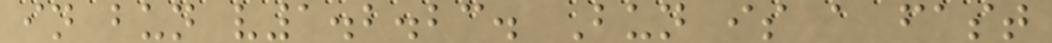in bun v1.2.23. Bun is a fast
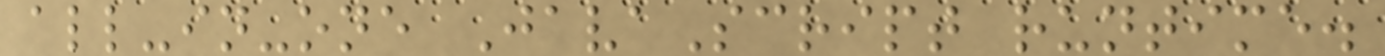all-in-one JavaScript runtime.
